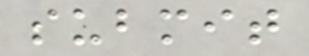submit
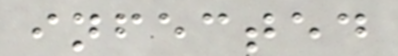infected
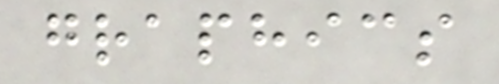graphics
